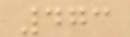473
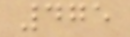475
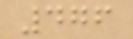476
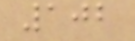102
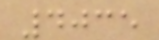4035
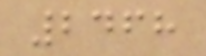2468
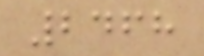2468
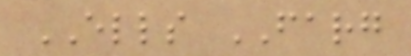ELLS FARG
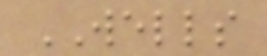WELLS
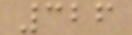326
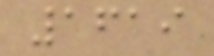1619
